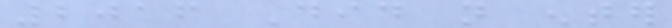2016 Did not enter
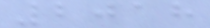2018
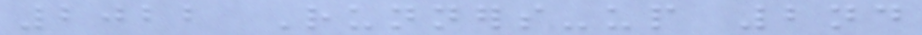2022 Runners-up 2nd
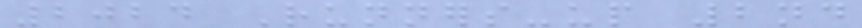2024 Runners-up 2nd
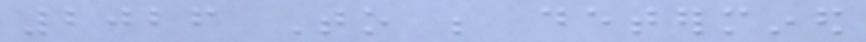2026 To be determined
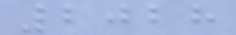2028
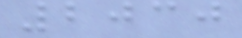2030
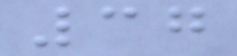37
